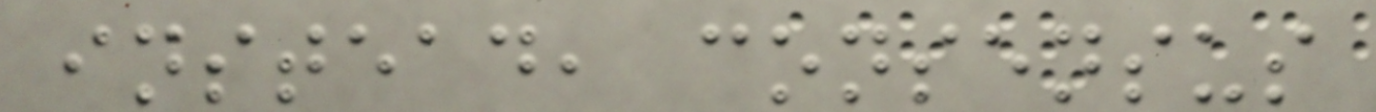instead, consensus
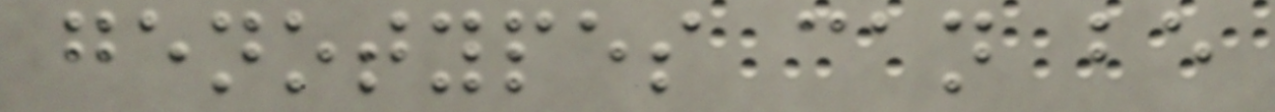genotypes can be
